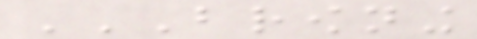BROWNING
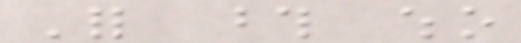For those who
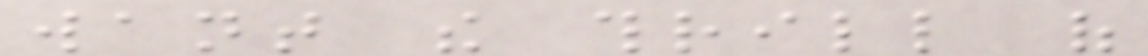want the thrill of
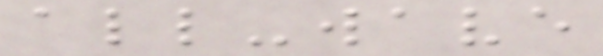all-wave
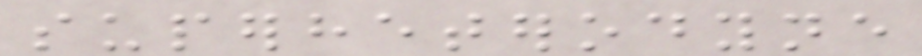superheterodyne
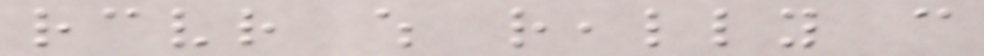receiver which really can
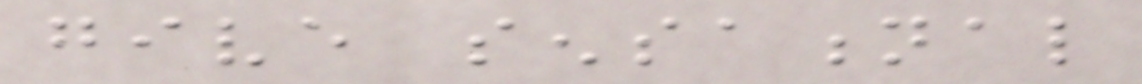give sensational
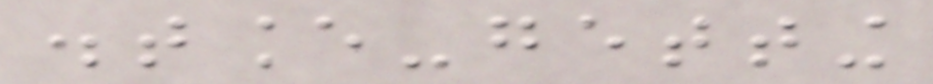distance-getting
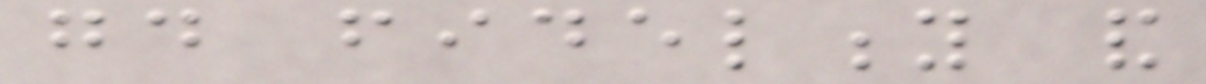good fidelity and
